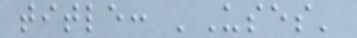title: 'Uses'
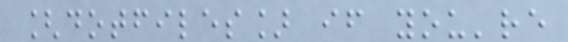[dotfiles] if you're
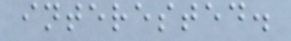interested.
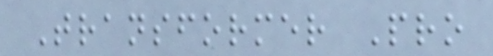Transformer Pro
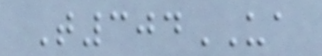T304UA
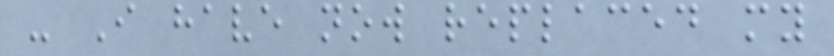- I have now replaced my
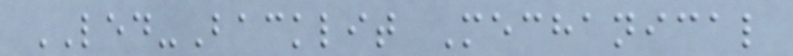LED-Backlit Mechanical
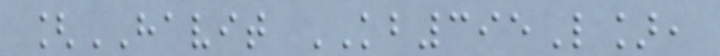[HAVIT KB395L],
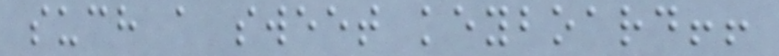such a sweet keyboard!!
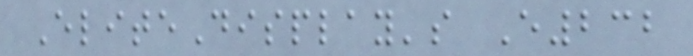EliteDisplay's E232
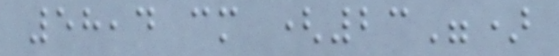58,4 cm (23")
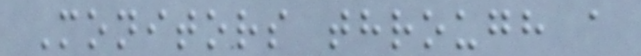Monitors through a
